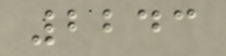2243
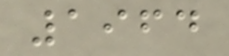1964
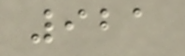921
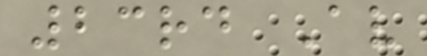23rd Av
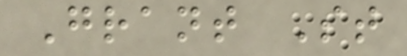Grant St
